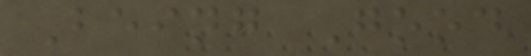Being Good
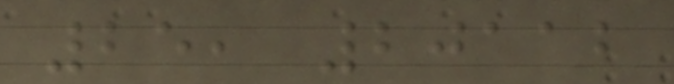25, 20112
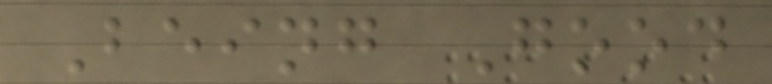Being Good
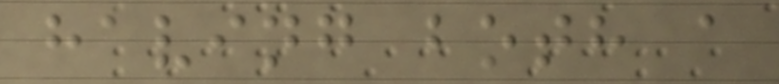having both a
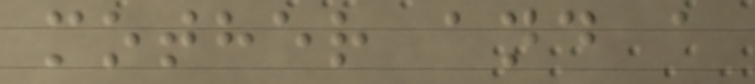mother and a
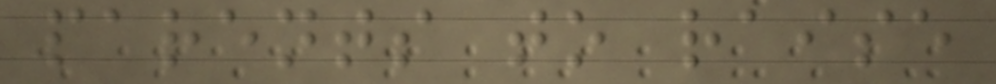parents to raise
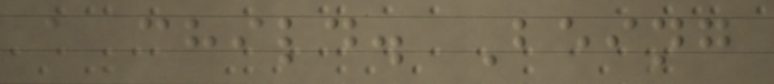a child. Being
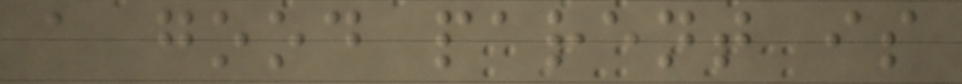a good parent is
